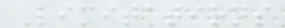Limitations
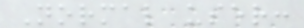Normal user:
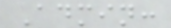Admin:
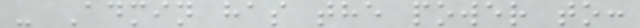- Admin has the power to:
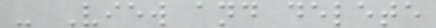- View and delete
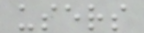users
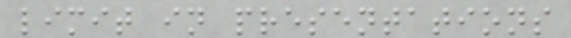limit in presentations
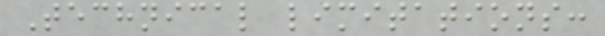Technical limitations:
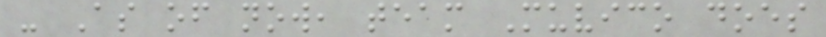- As of now, team Muvico does
